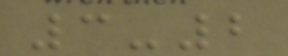3-2
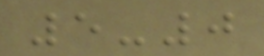5-0
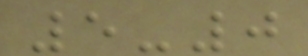5-0
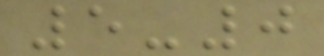5-0
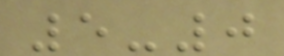5-0
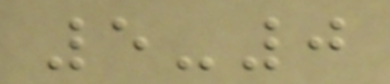5-0
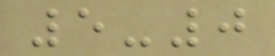5-0
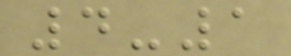4-1
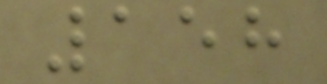158
